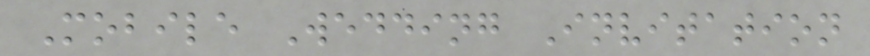Mobile Wedding Invitation
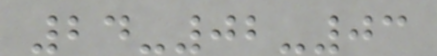24-02-03
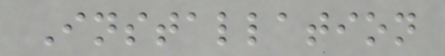Installation
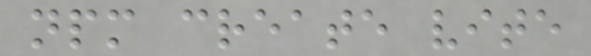npm create vite
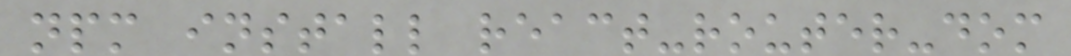npm install react-router-dom
